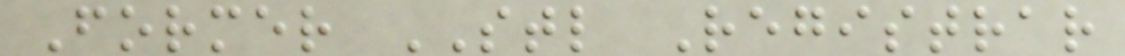Former STL Registrar
